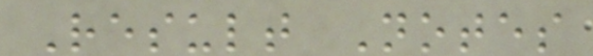Result Notes
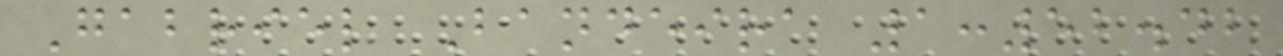Gabriel Bandeira 1:52.42
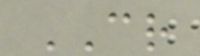CR
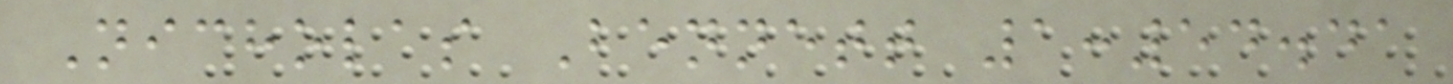Nicholas Bennett 1:54.41
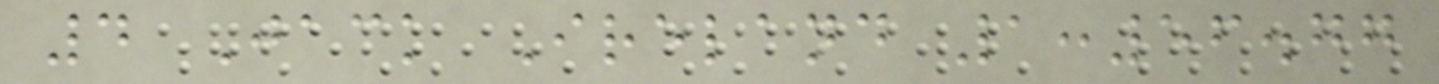4 Jack Ireland 1:56.77
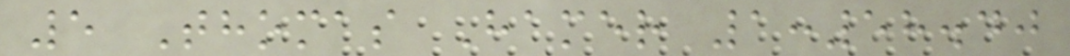5 Thomas Hamer 1:58.40
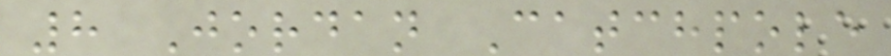8 Jordan Catchpole
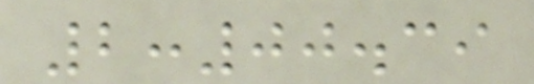2:00.39
